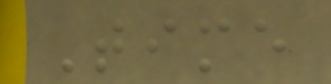Time
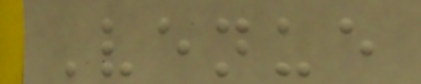Venue
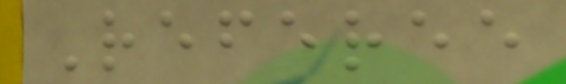Referee
